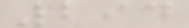294
